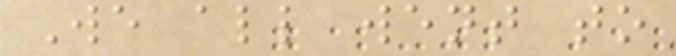We all went to
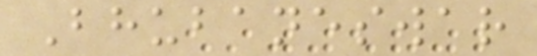Bhubaneswar
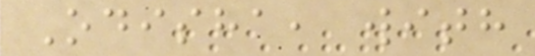Odisha, with
